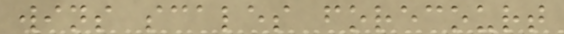wins scales forecourt
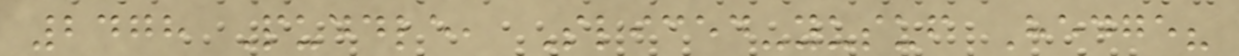2478 Puddle, Sliced-yusuf Hedge?
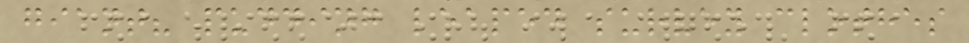giant? pudding leaped survey clothes
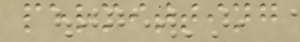permitting
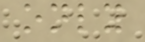only
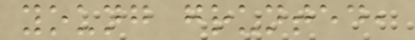young grunted,
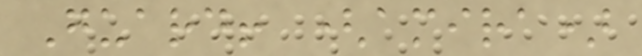Guard! (amira)
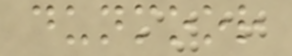dunmoor
